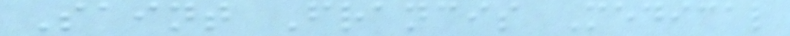Saint Francis Medical
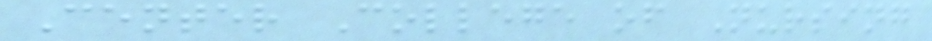Center College of Nursing
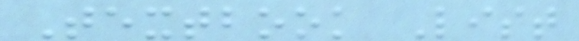Textbook List
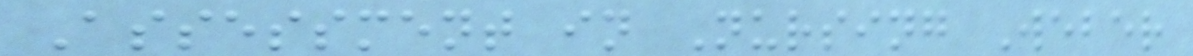Assessment in Nursing Weber
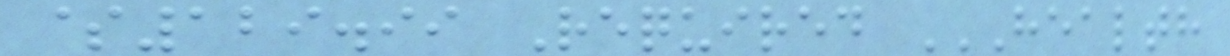$129.99 Required HEALTH
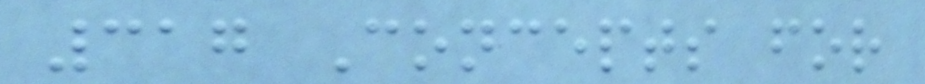317 Concepts for
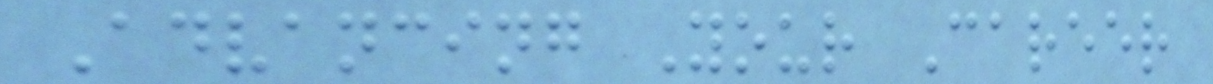Advancing Your Career
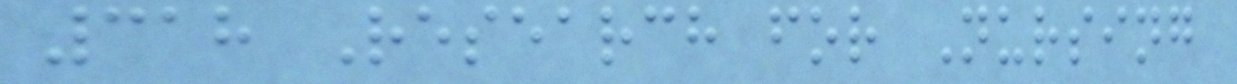318 Research for Nursing
